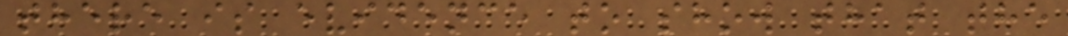there is evidence to show that the
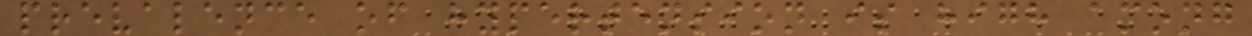prevalence of hypertension is high among
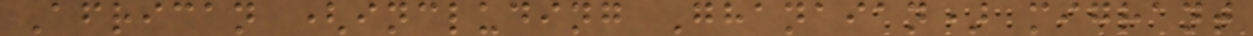African (including Ghanaian) migrant
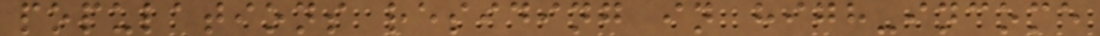populations residing in high-income
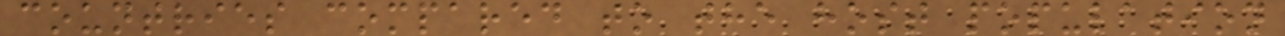countries compared to the host population
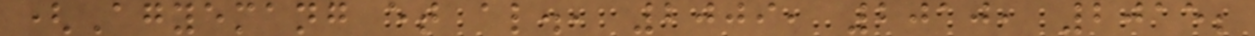(Agyemang et al., 2009, 2010, 2015;
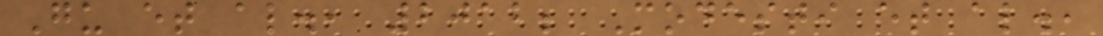Gu et al., 2012; Modesti et al.,
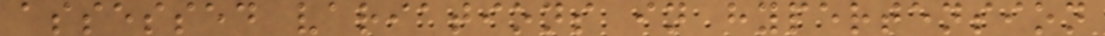assessed variations in hypertension
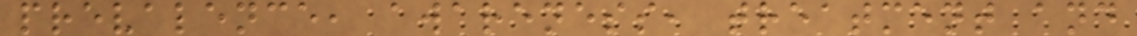prevalence, awareness, treatment and
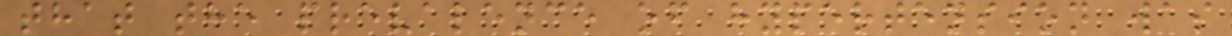that the prevalence of hypertension was
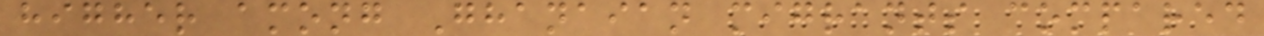higher among Ghanaian migrants compared
